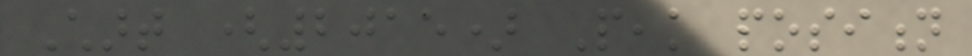Chart (2015) Peak position
